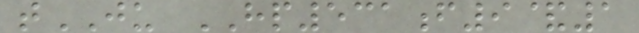tJU HP531f9&1
